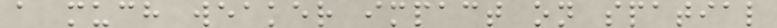a much weaker impact on spatial
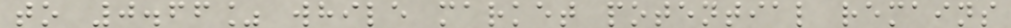to 0.66% while market potential remains
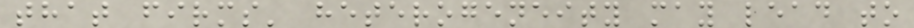that firms' heterogeneity may lead to
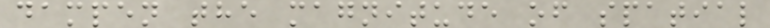dampen the magnitude of spatial
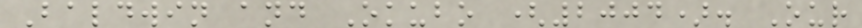Baldwin and Okubo (2004). Our
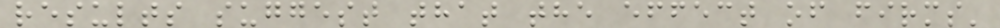results suggest that the effect of firms'
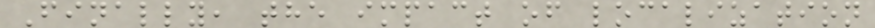Finally, the impact of localization
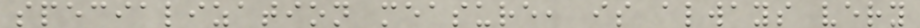specialization measure, is always very
